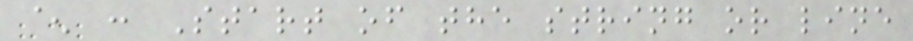^ : Start of the string or line
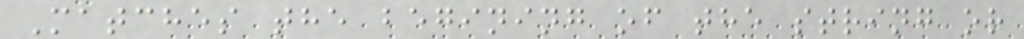Matches the begining of the string or
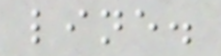line.
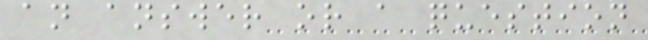an answer or a question
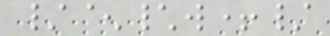/^\w+/
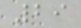29
